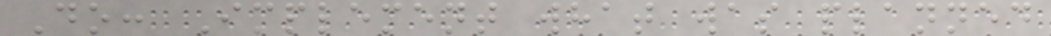Do: Implement what was planned
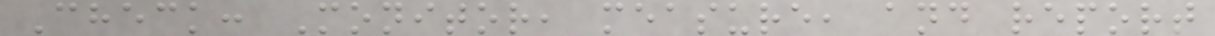Check: Monitor, measure, and report
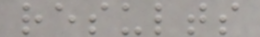results
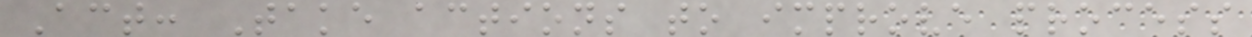Act: Take actions to improve process
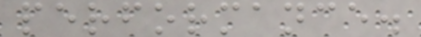performance.
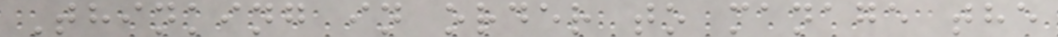Thinking in order to manage the
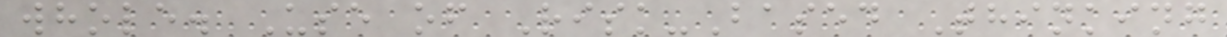whole. Use of Risk-Based Thinking
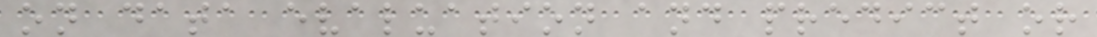on data evaluation and predict or
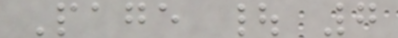Page | 7
